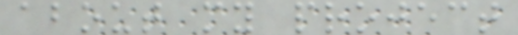about my project
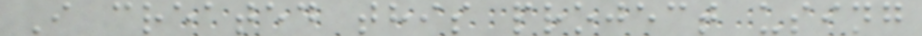I created this project using
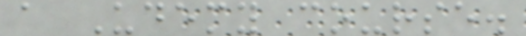a Udemy course.
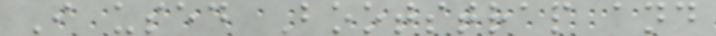I used Bootstrap and
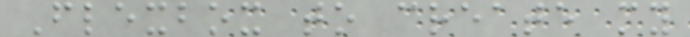Flexbox to create my
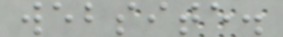website.
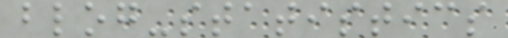blog-statistics
